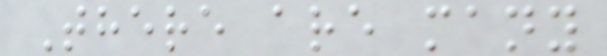There are many
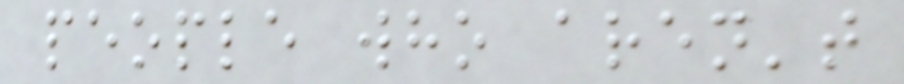people who aren't
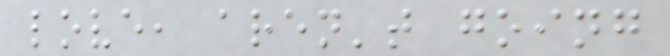love, aren't going
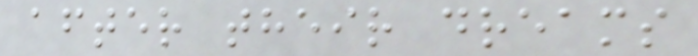after their dreams
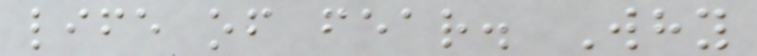life of fear. Why
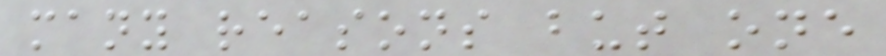many reasons but one
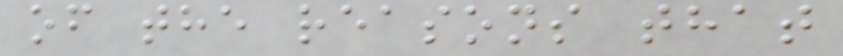of the reasons that
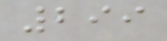299
